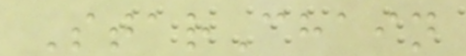StarChain
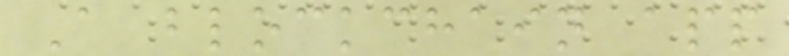A blockchain app
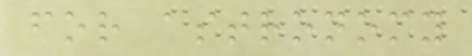for astronomy
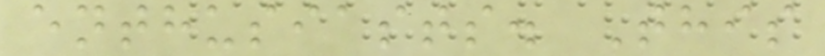enthusiasts. This
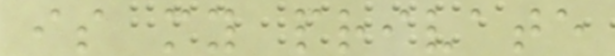is my private
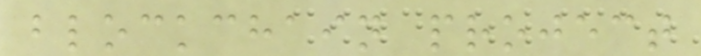blockchain project
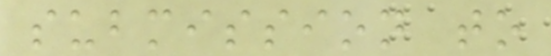submission to
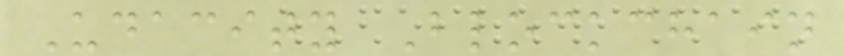Udacity Blockchain
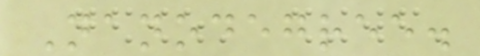Nanodegree.
